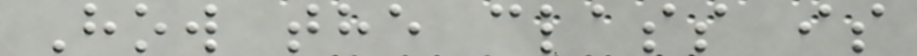How the class is
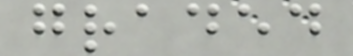graded
